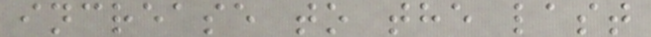increase to the last
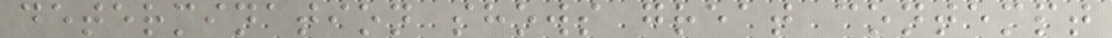determination shows great contempt
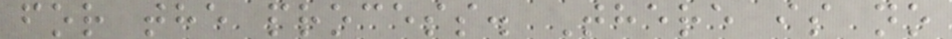for the process. There is no
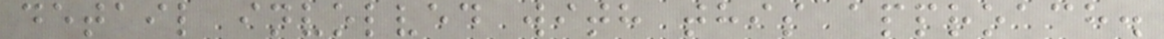detail involved with this approach.
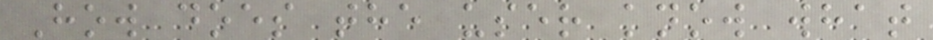How does the user know what
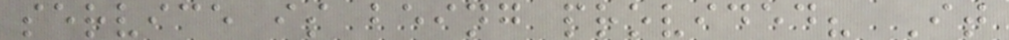service is being provided? It
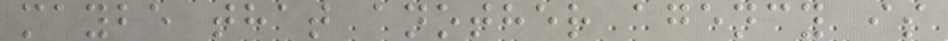maybe that another agency is
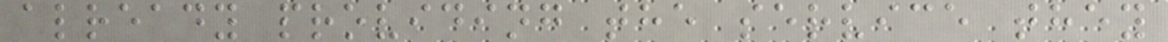already providing the service they
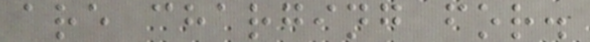are charging for.
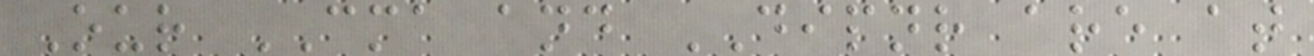Our CMA and DIPNR are at
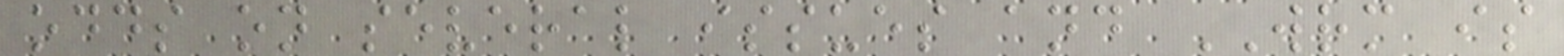odds on several issues and WRM is
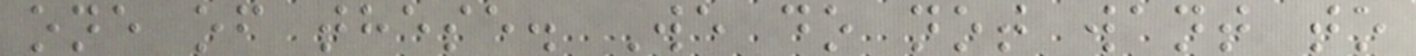one of these. We do not want to
